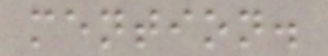mention.
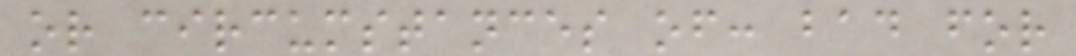or circumstances of: bad for
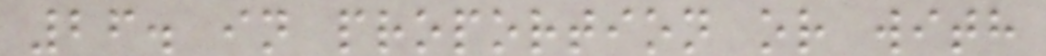26. in proportion or with
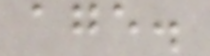age.
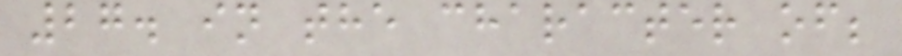27. in the character of;
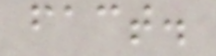fact.
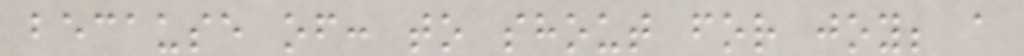because of: to shout for joy; a
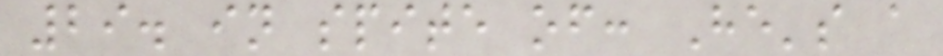29. in spite of: He's a
